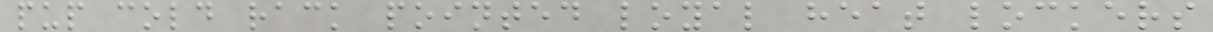pup cold rack pointed loyal heat lockers
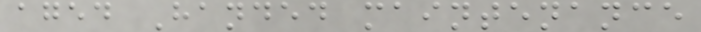aged Handed maintenance
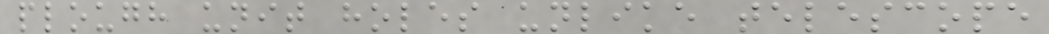plough unit holes unlike telescope
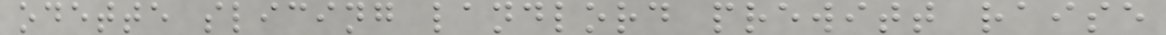odette slicing landlord prewitt raise
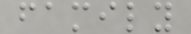family
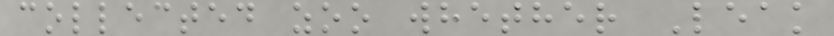collected zoo whether Leak
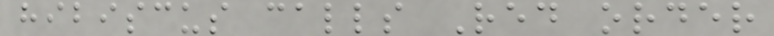hibiscus calls Red order
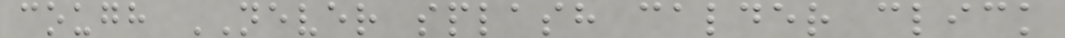cough NEVER splash calder click
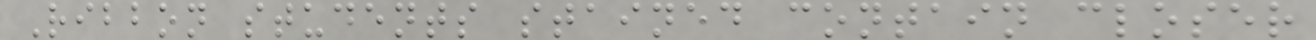Ribbon students stained contain closer
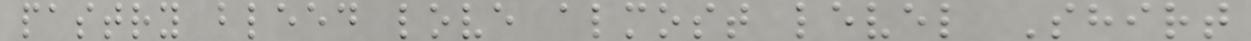pastry bleed love almost level Shirt
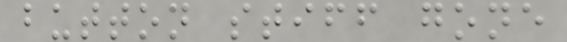button stiff gone
